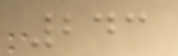243
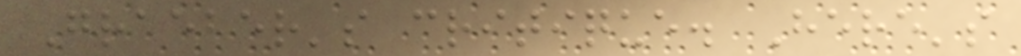Graeber's critique. Here's
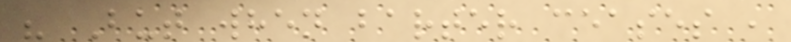" But when barter ceases ,
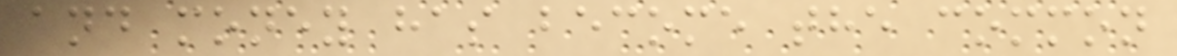and money has become the common
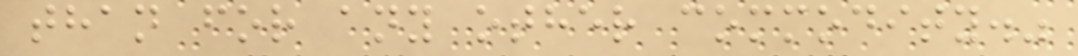than for any other commodity."
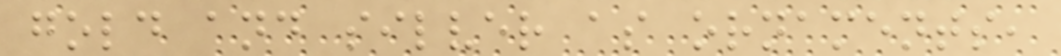gold and silver as ornaments,
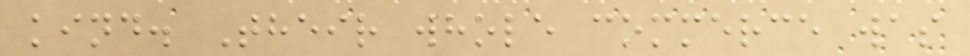kind. Their whole commerce was
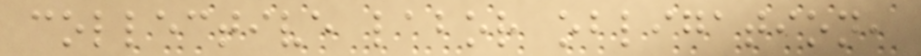collective labor obligation,
